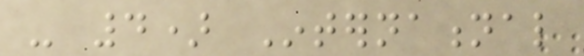- 4) International
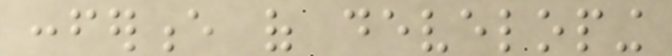conference of developing
